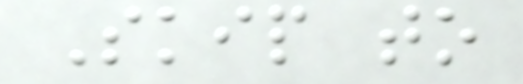Skip to
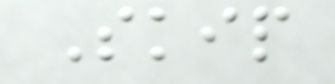Skip
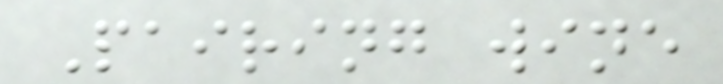Pairing wine
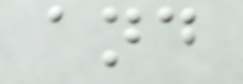and
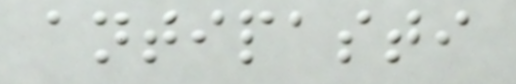antipasti
